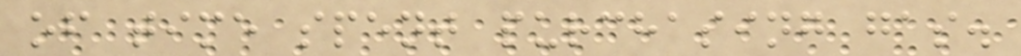of time spent purchasing gas.
